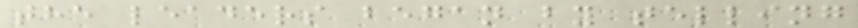the leaders began by telling
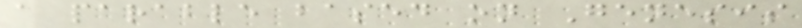a parable based on Genesis
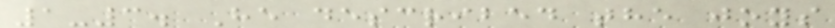1-3. He described the joys
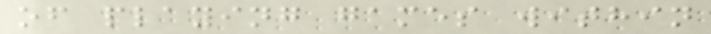of playing games within
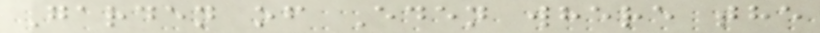Garden of Eden where the
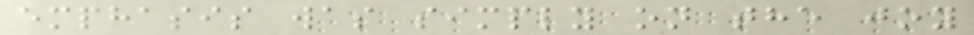emphasis was simply on the joy
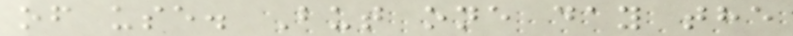of use. But one day the
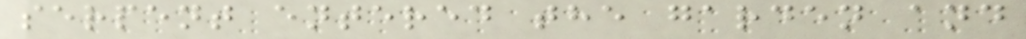serpent entered the garden and
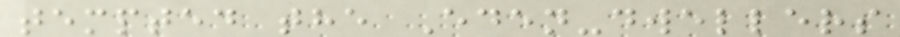tempted the Eden-dwellers
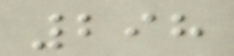298
